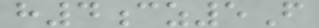h4cz5F
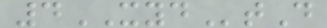4XYDtD
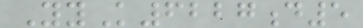YyK6227d5
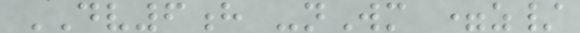DV6h -nWm =z/
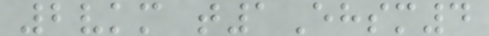2vkm t1Ehsm4
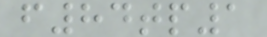f84tp1
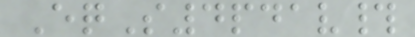EqS4pdav#
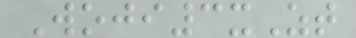Woji3xZt
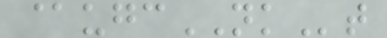@ugcNKt
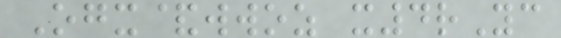Ogx&wwoz x4rYc
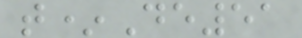t*De51
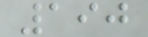190
